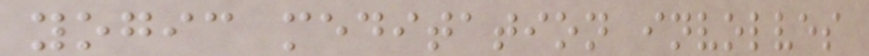yogic meditation involves
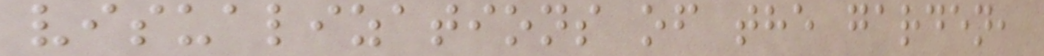visualizations of the garden,
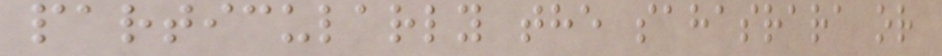particularly the sahasrara or
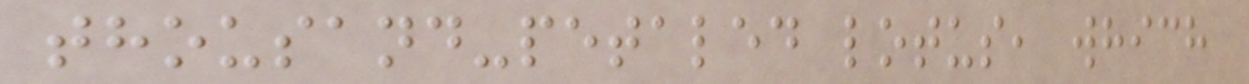thousand-petaled lotus, which
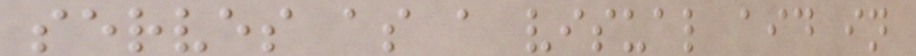serves as a visual aid in
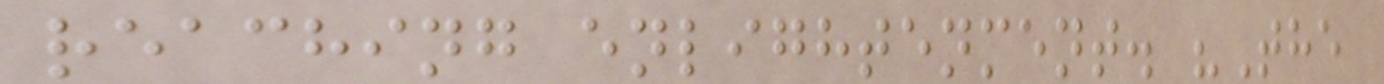reaching enlightenment. "The
